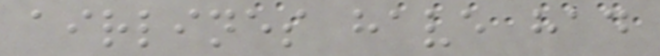airlines have had
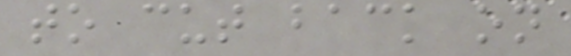to cut back on
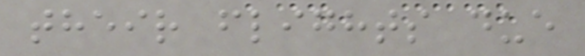their flights due
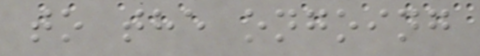to the ongoing
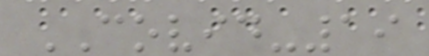COVID-19
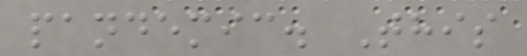pandemic. This
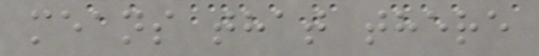means that there
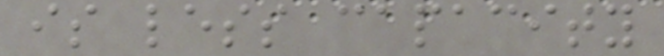is less capacity
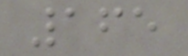165
